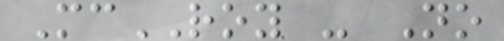McROY - No
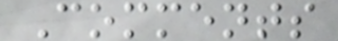Comments
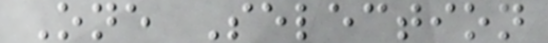One Selection
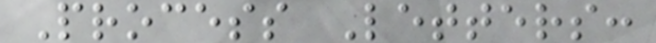Process Letters:
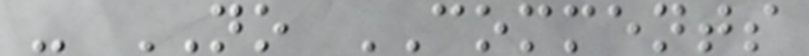- NO COMMENTS
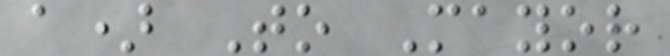a) To Mayor
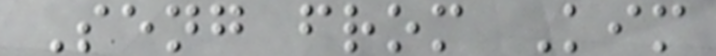Seng from Kim
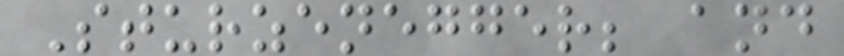Sturzenegger; and
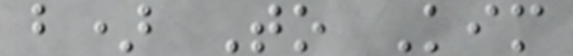b) To Kim
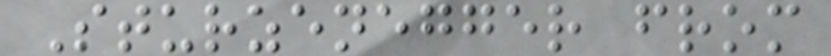Sturzenegger from
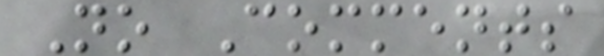No Comments
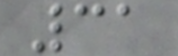31
